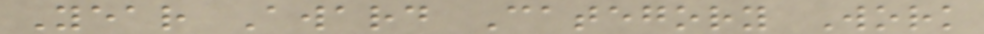Year Award Category Work
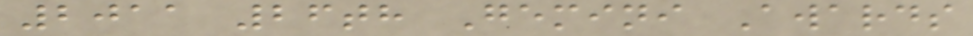2011 26th Gemini Awards
